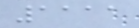1111
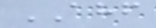AHF
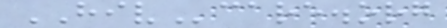HIVcare.org
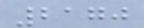2170
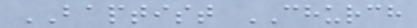BAPTIST CHURCH
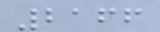2166
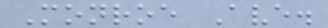Monroe Ave.
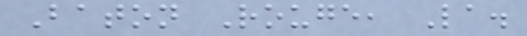Baton Rouge, La.
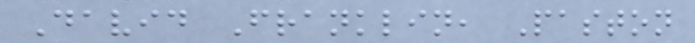David Franklin, Paston
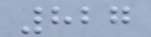827
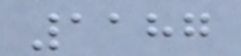1187
